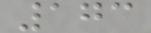173
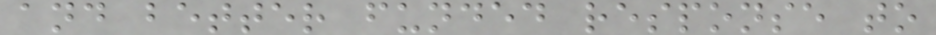and better funded response to
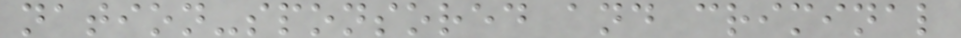nation-sponsored and criminal
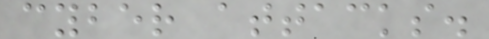cyber attacks.
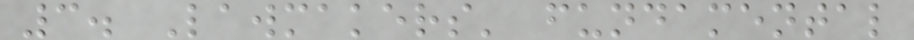3. Lawmakers' fundamental
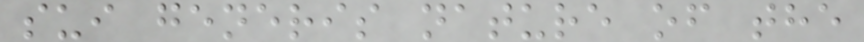sui generis nature of the
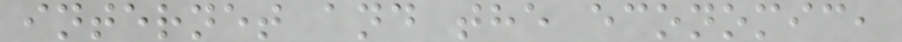internet and the economic,
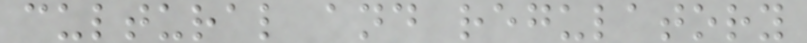cultural and regulatory
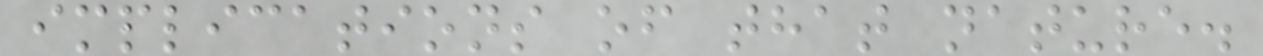implications of that nature.
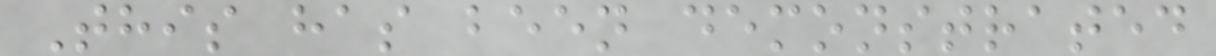This has been demonstrated
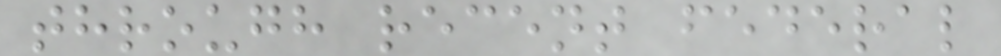through recent federal
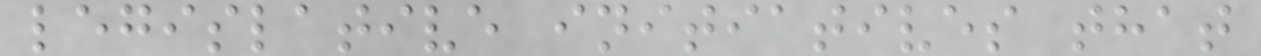legislative initiatives that
